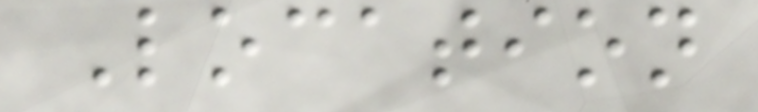Location
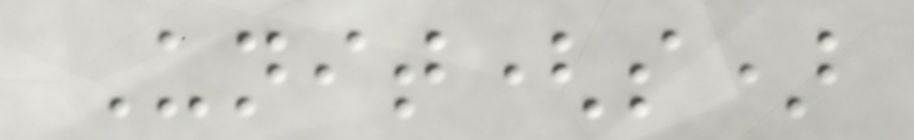Unit(s)
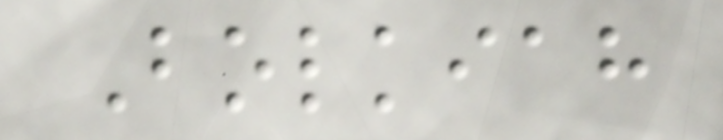Bolkiah
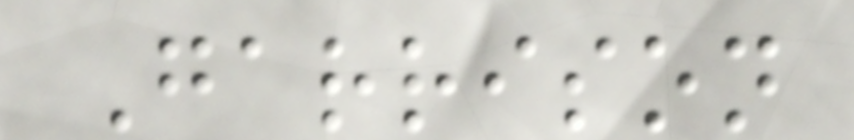Garrison
